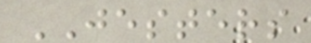JESTERS
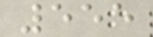555
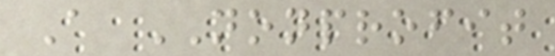A NONPROFIT
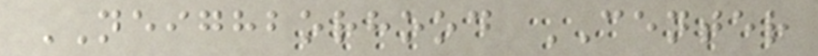NEIGHBORHOOD CENTER
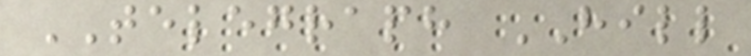TELEGRAPH HILL
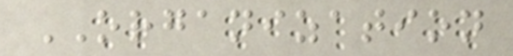ORGANIZATION
